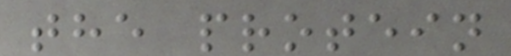the protein
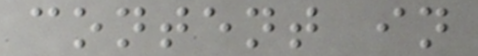content in
